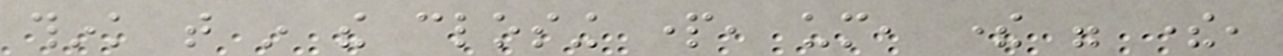think that in the closing part, um, there were there,
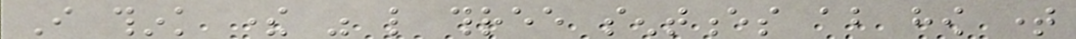I think there was like three sentences about how time
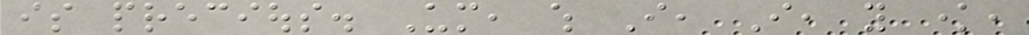is precious. Um, which I, I, you know,
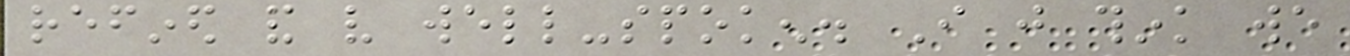refined and very well-spoken. I just think we
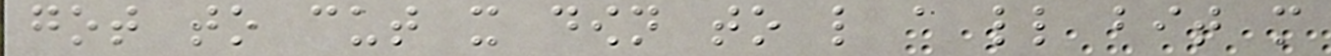got to cut it down to like a little bit more
